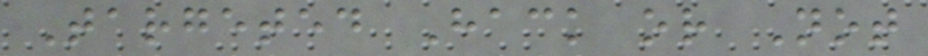Targeted Hack or Not
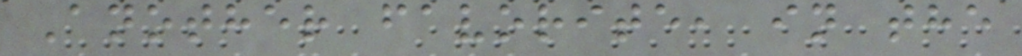Another favorite, in the
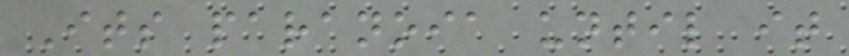Its paranoia until it
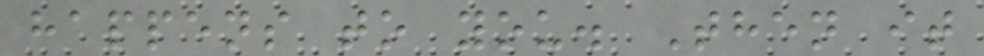happens to you. Then it
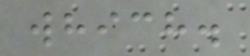which.
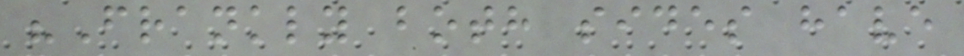"Frankly both sides have
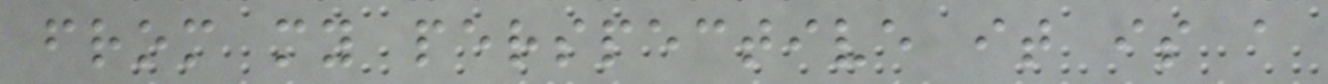from my perspective it is a
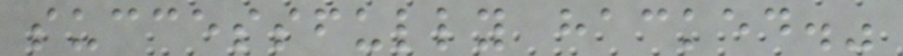successfully hacked."
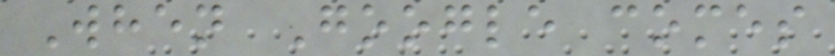When Google comes
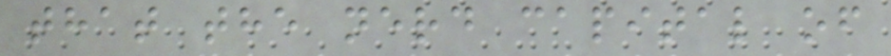that the nerd capital of
